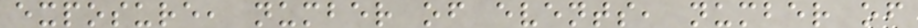exposure, number of events, number of
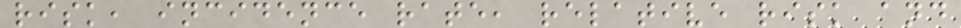risk, incidence rate, relative risk and
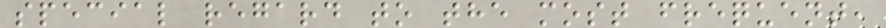special regard to the most frequent,
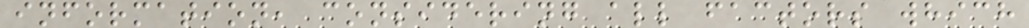information, considering all factors which
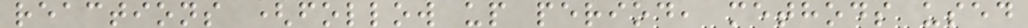reactions (follow up period, methods used
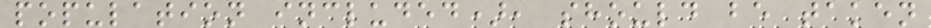population included), should be taken
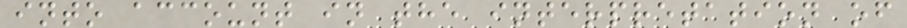into account in the interpretation of
